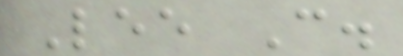Lee C.
